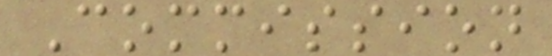Commission
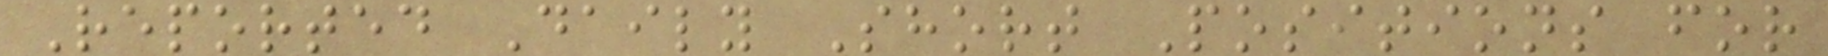Reported Daily Short Positions for
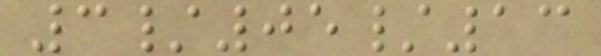3/05/13
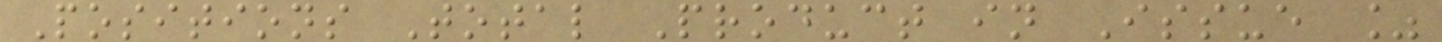Positions Total Product in Issue %
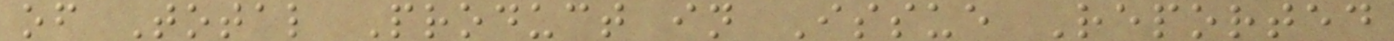of Total Product in Issue Reported
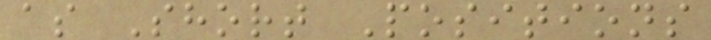as Short Positions
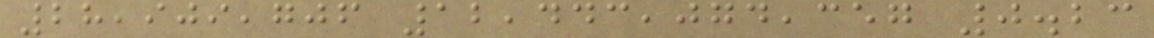28,909,706 12,443,074,357 0.23
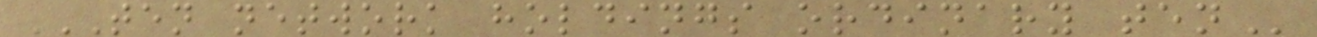TEN NETWORK HOLDINGS ORDINARY TEN
